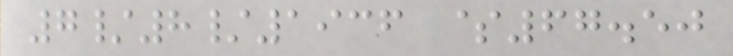7/8/1936 $67.50
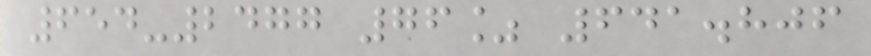654-2477 76% 641.806
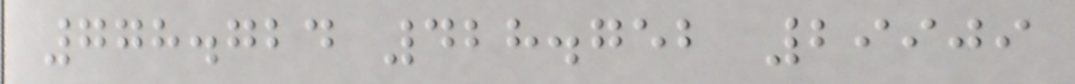778.724 428.752 29909
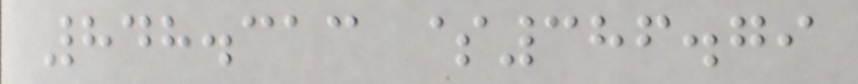848.313 $386.79
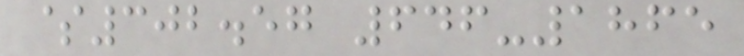$302.57 646-1865
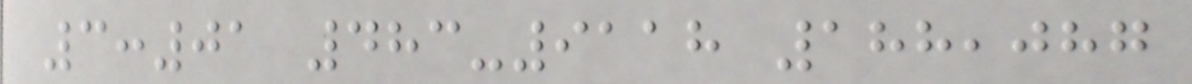3:01 483-9118 188,087
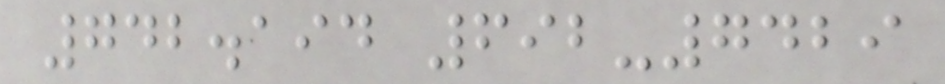742.194 692-7429
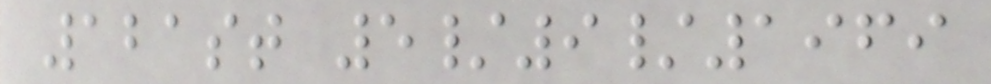121st 5/9/1969
